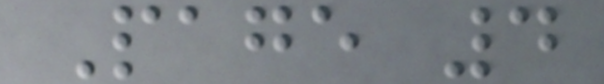Page 4
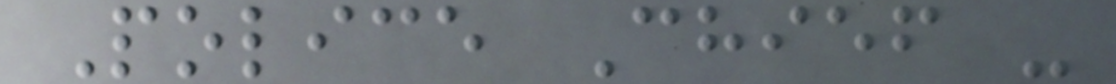Police Chief -
